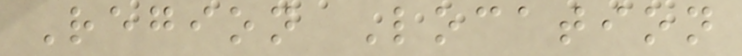Region Location
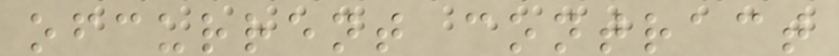ofcurrent contract
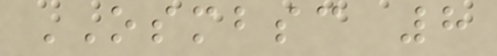OSMBSC 8
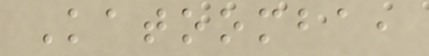Katoomba,
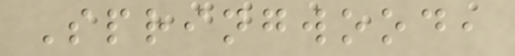Springwood,
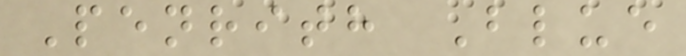Penrith Blue
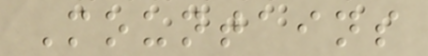Mountains
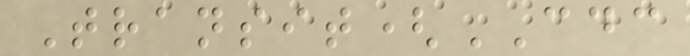Transit(CDC
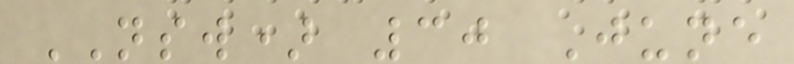NSW) 30 June
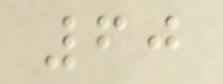60
